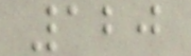120
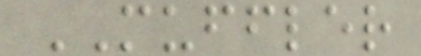MUFFLER
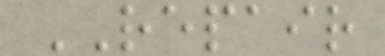REPAIR
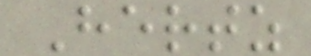Hertz
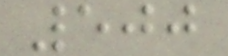500
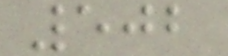502
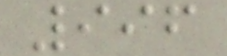996
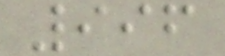996
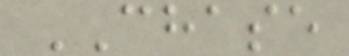CHASE
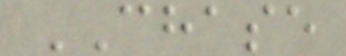CHASE
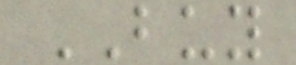BUY
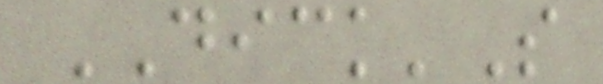DICK'S
